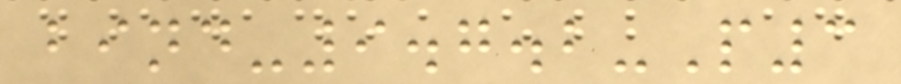bind-9.7.2-P3
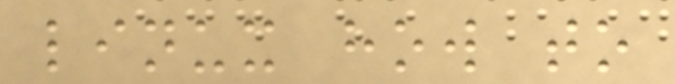linux how to
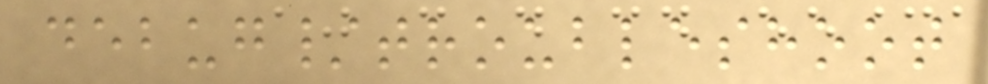debug/troubleshoot
